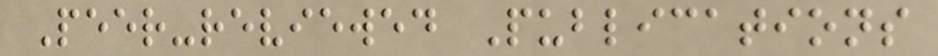Peer-reviewed Publications
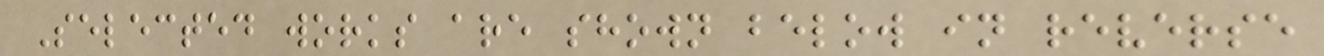Selected works are shown below in reverse
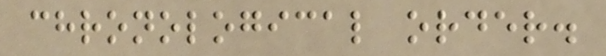chronological order.
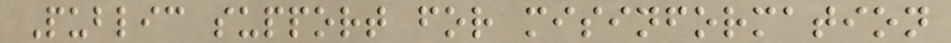Public support for misinformation
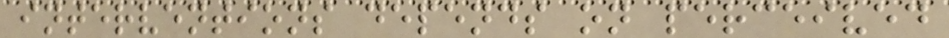interventions depends on perceived
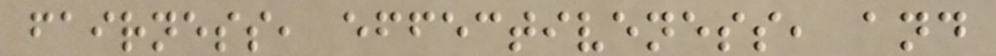fairness, effectiveness, and
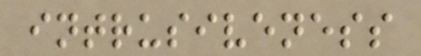intrusiveness
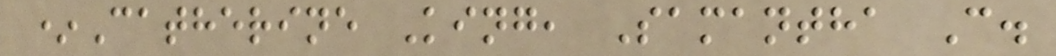*Catherine King, Samantha C.
